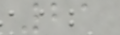21
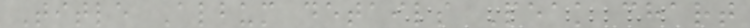Title Album details Peak chart
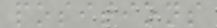positions
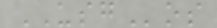USGos
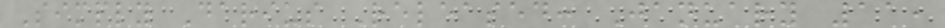Simply Darius Released: January 11,
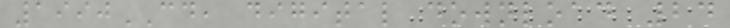1990CD, digital download 24
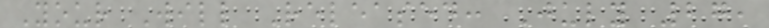Your Will Released: July 27,
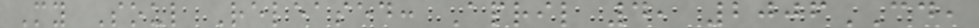My Soul Released: April 4, 2006CD,
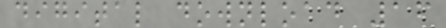digital download 16
